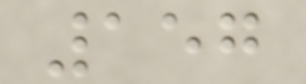157
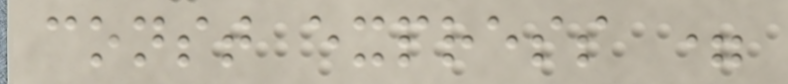const express =
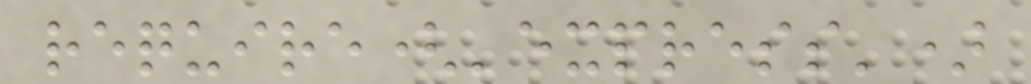require('express')
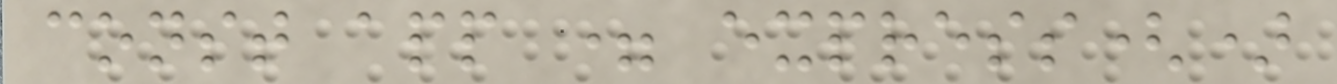const app = express()
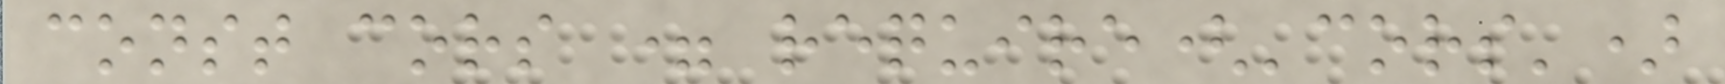const cors = require('cors')
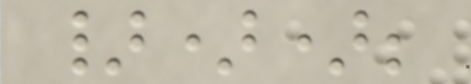}));
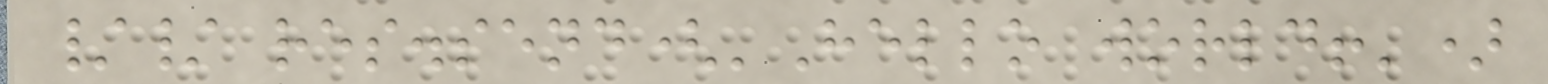// res.send('Hello world!')
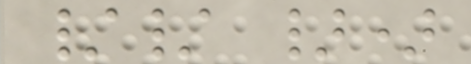// })
